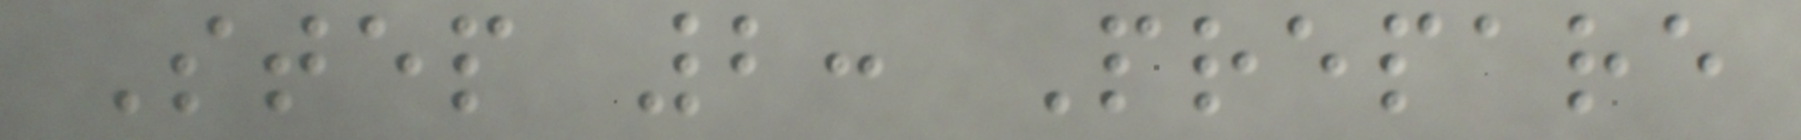Step 2: Prepare
